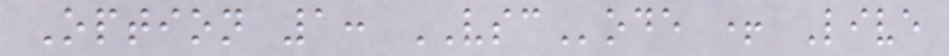Option 1: VSCode + Live
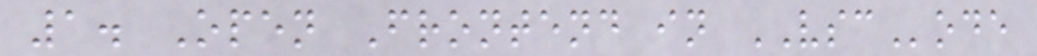1. Open Frontend in VSCode
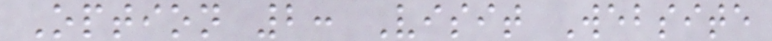Option 2: Visit Website
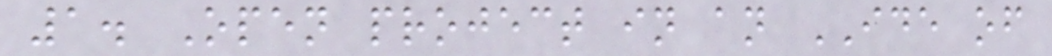1. Open project in an IDE of
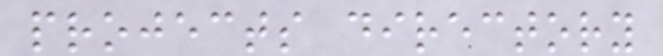projects directory
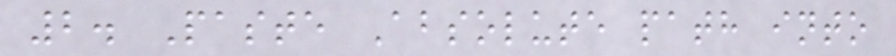2. Paste Absolute path into
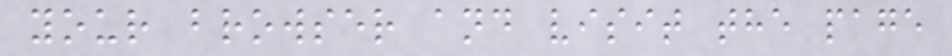your browser and visit the page
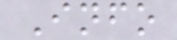Info
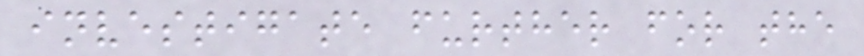investigate further for the
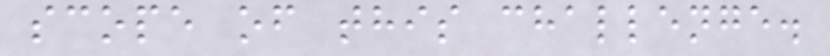scope of this challenge.
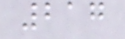217
